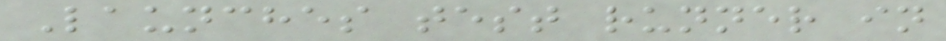Launches test runner in
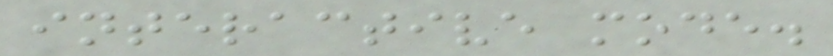interactive mode.
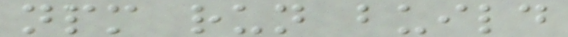npm run build
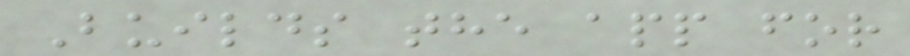Builds the app for
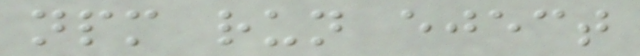npm run eject
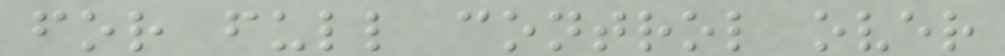for full control over
